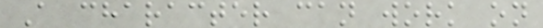A character can work on
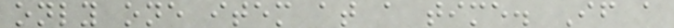only one item at a time. If a
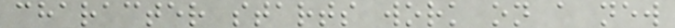character starts work on a new
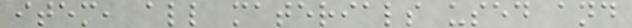item, all materials used and
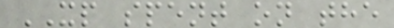XP spent on the
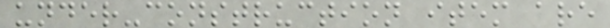under-construction item are
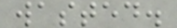wasted.
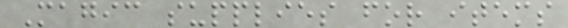Magic supplies for items
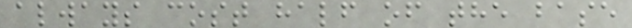always cost half of the base
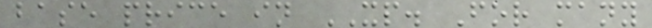base price in XP. For many
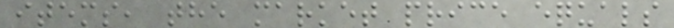items, the market price equals
